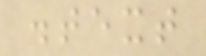.text
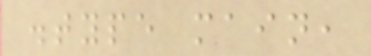.type main,
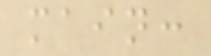main:
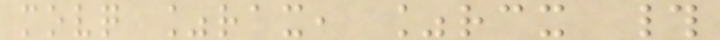movq %rax, %rcx #
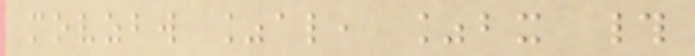movzbw %al, %bx #
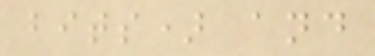bits) and
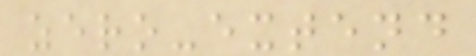zero-extend
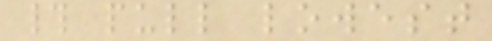# pull lowest
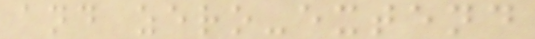and zero-extend
